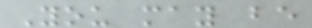You may be
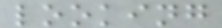looking
